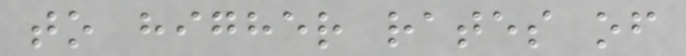to higher rates of
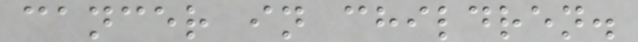cancer in children.
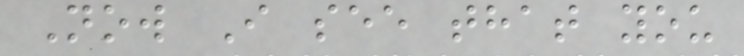Now I see that you
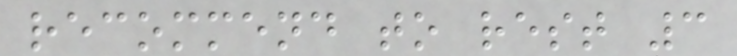recommend to rest 3
